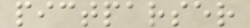pictparser
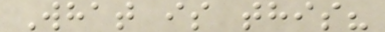What is this?
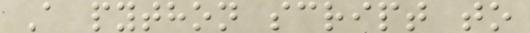A python script to
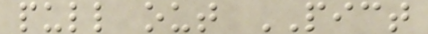pull out PICT
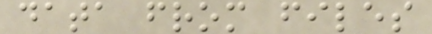data from files
